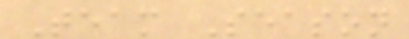Team Season
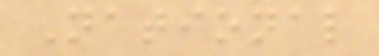National
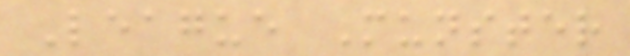League Munster
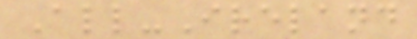All-Ireland
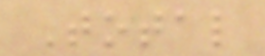Total
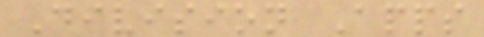Division Apps
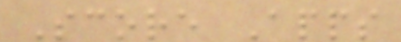Score Apps
